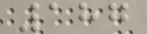187
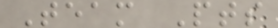Team Pts
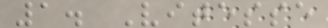1. Vitesse
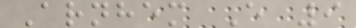Arnhem E 9
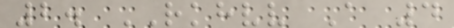2. RKHVV A 4
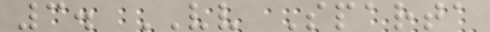3. VV Sparta
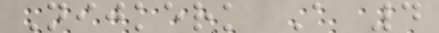Nijkerk A 4
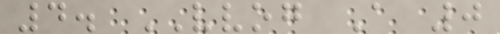4. VVOG A 0
